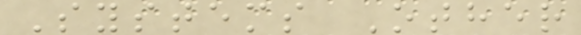Systems Other
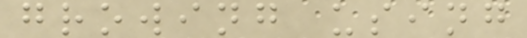growing using
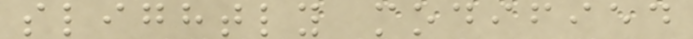slightly modified
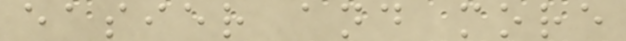easier and more
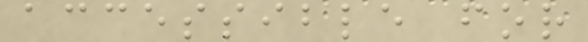accessible for
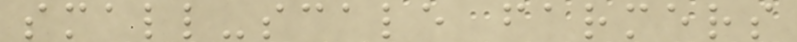small-scale farmers
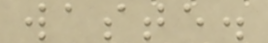waste.
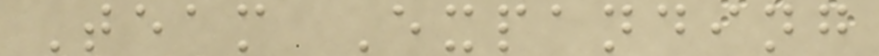Team Expanding
